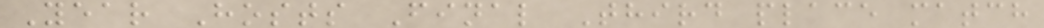Year Hosts Final Third place match
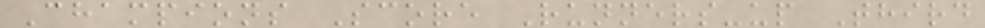Champions Score Runners-up Third
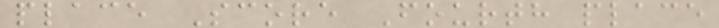place Score Fourth place
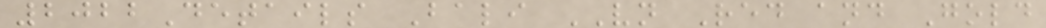2022Details Bali VN Red and Gold
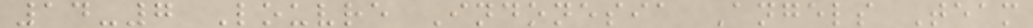14-7 Louvre Indonesia Angels Team
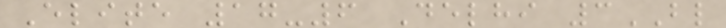Elite 17-6 Delhi 3BL
